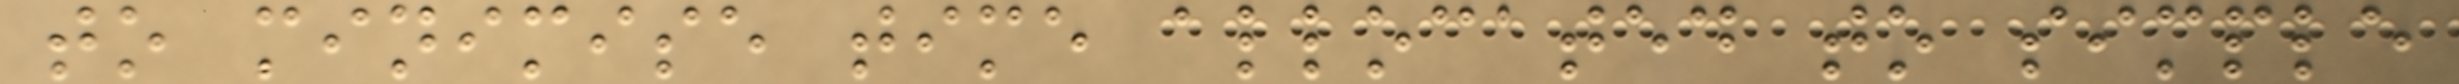to minimise time allocated to simple
